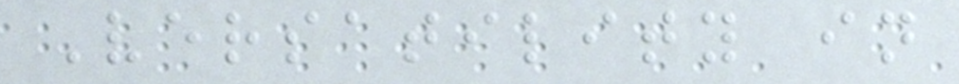Versatility in
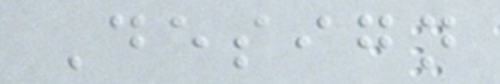Design
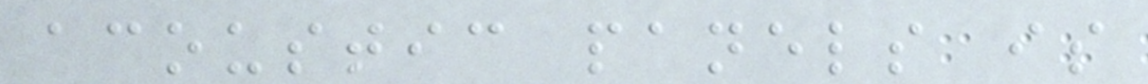acoustic panels is
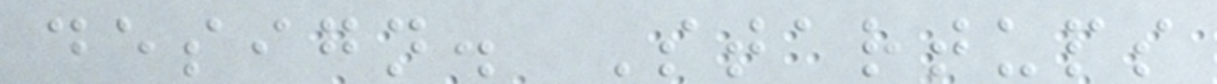design. Startups
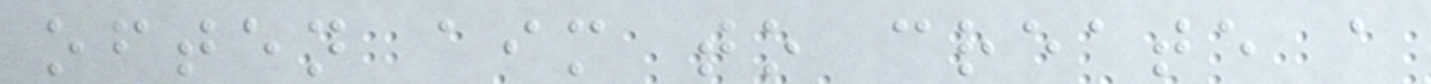often aim to create a
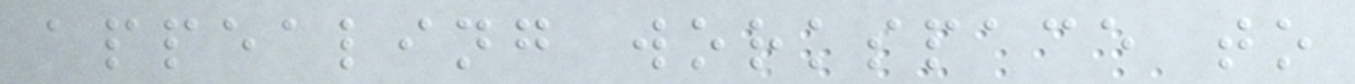appealing workspace to
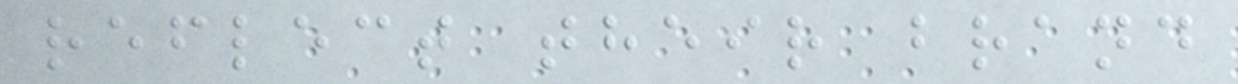reflect their brand
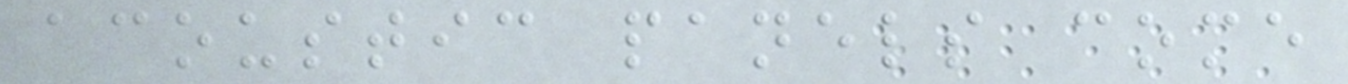acoustic panels come
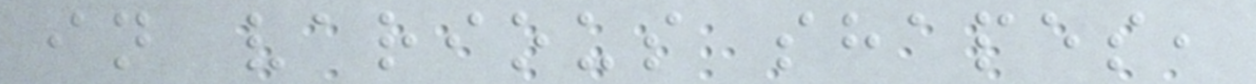in various shapes,
